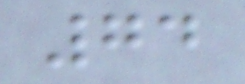74
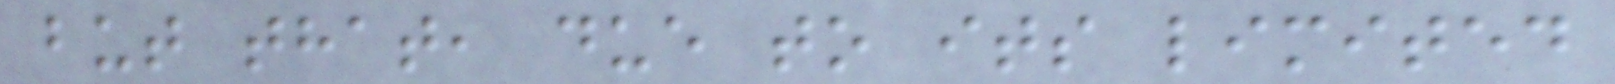but that, due to its limited
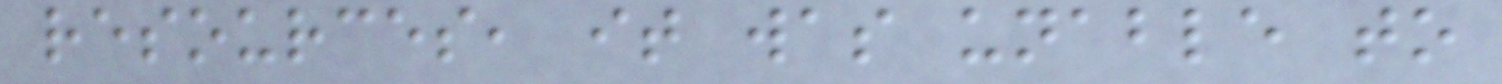resources, it was unable to
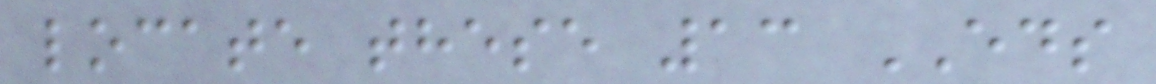locate these 13 EDS
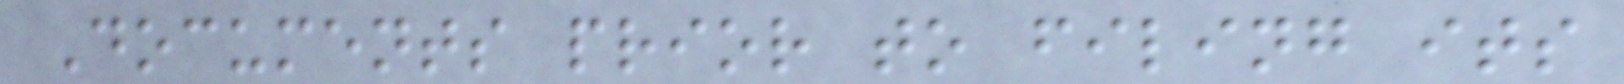Documents prior to filing its
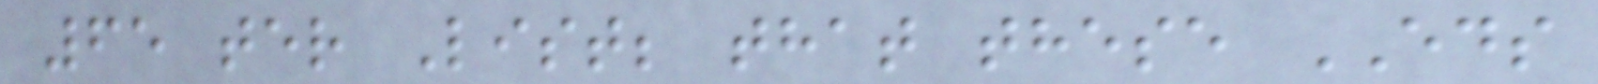65 ter List; that these EDS
